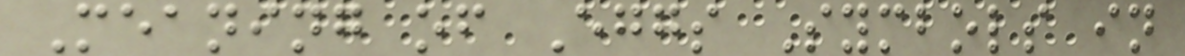Meaning of Eggs Symbols in
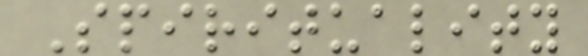Spirituality
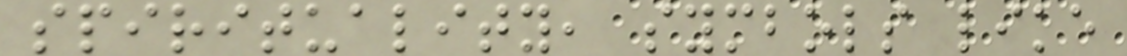spirituality, symbols like
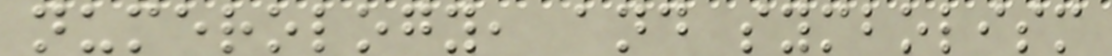numerology, and symbolism
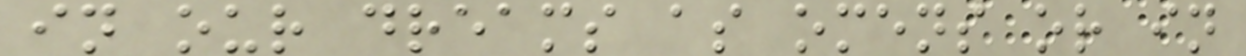in our dreams as omens or in
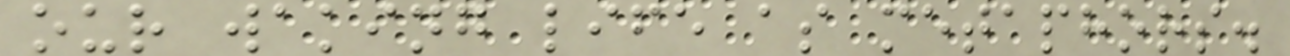our waking life as metaphors.
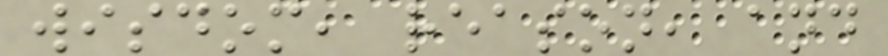wisdom, reason, and
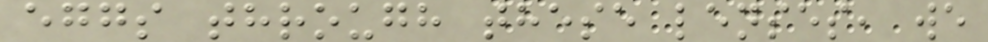eggs through these lenses, we
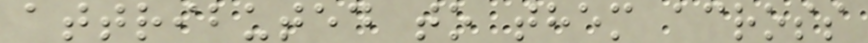attributed to them across
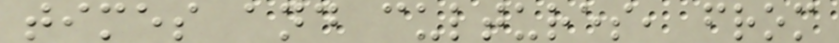times and cultures, from
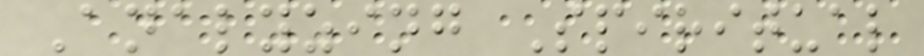Analyzing Spiritual
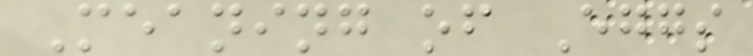Meaning of Eggs
